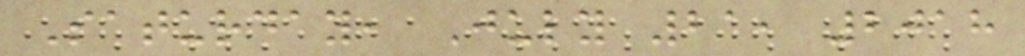Saturday, July 21, 2018
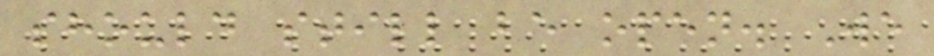should still be open. We
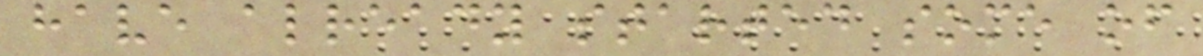have already started some of
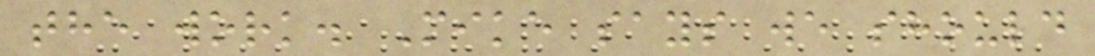the work. Mike says we should
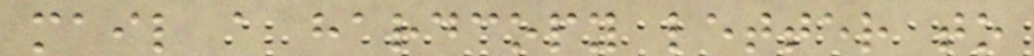mail a hardcopy letter to
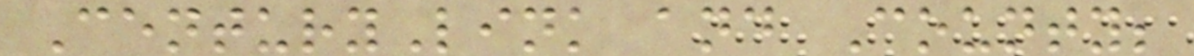CenturyLink and County;
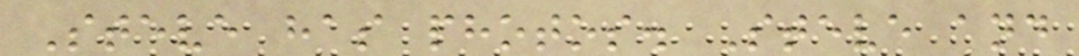Steve has photos. Steve and
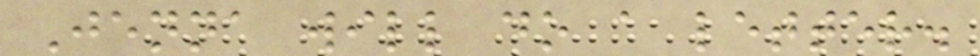Jenna will do a letter.
